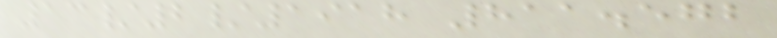13/2/1918 811.572
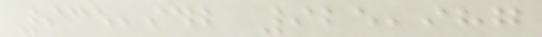935,942 925,987
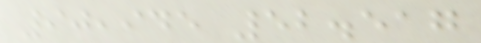90,945 52.517
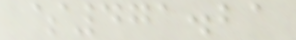$471.21
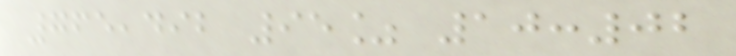765,492 95% 10:02
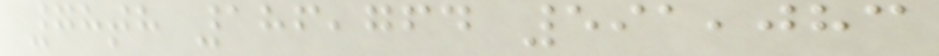78th 186,764 591,083
